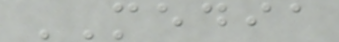MEDIA
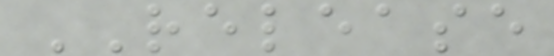RELEASE
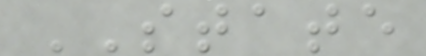STATE
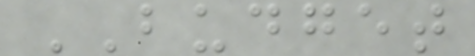BUDGET
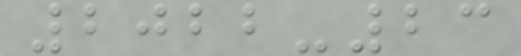2022-23
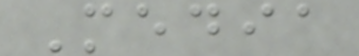Media
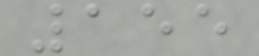155
